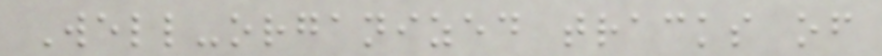Well-organized tracks of
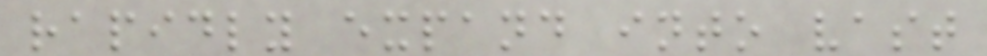rapidly expand into vast
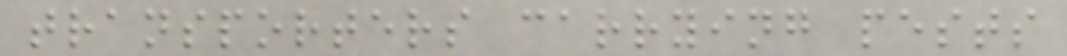transporters carrying pests
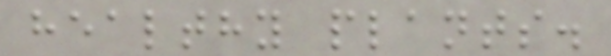healthy plants.
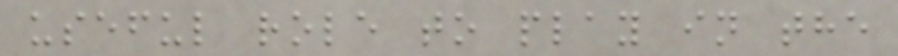useful role to play in the
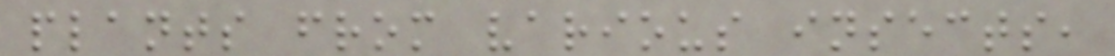plants from various insects,
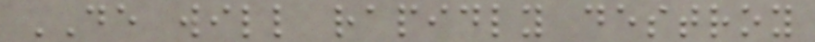DE will rapidly destroy
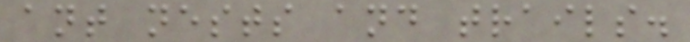ant nests and trails.
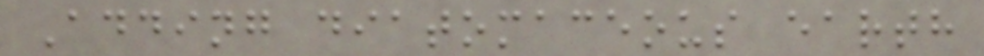Adding diatomaceous earth
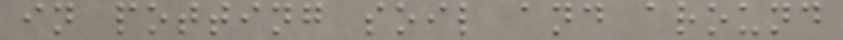in potting soil and around
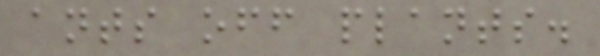ants off plants.
